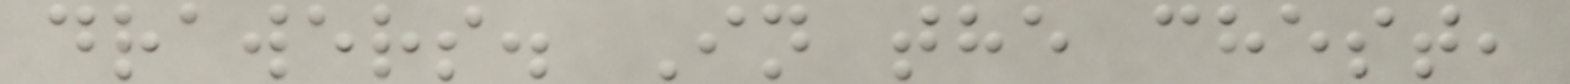drawers. In the chest,
